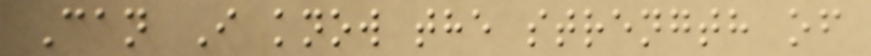Can I know the strength of
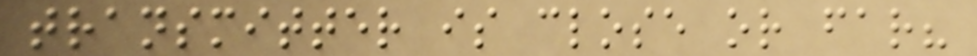transmitter is close or far?
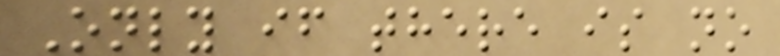Only if there is no
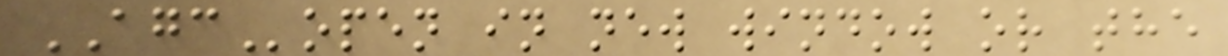AGCopen in new window or the
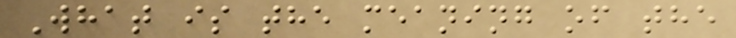What is the meaning of the
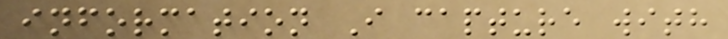information I capture with
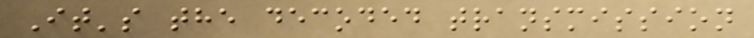It's the decoded transmission
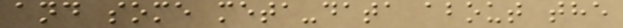and some meta-data about the
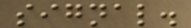signal.
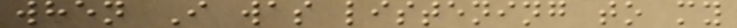when I was listening to my
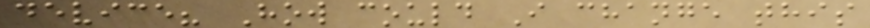device? How could I change this
